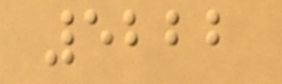5222
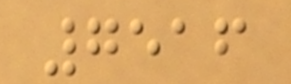7516
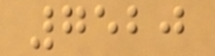7520
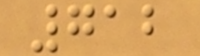712
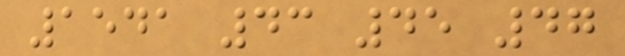1541 43 45 47
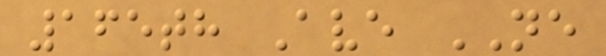165th Ave NE
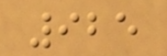925
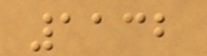1132
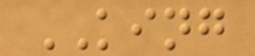KING
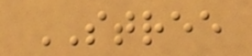STREE
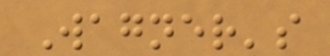Wagner's
